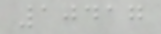10417
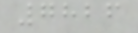7826
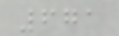671
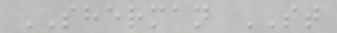SHERMAN ST
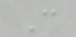C
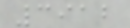3912
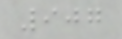907
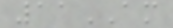11AM
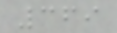369
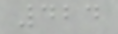424
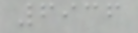6936
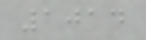1014
